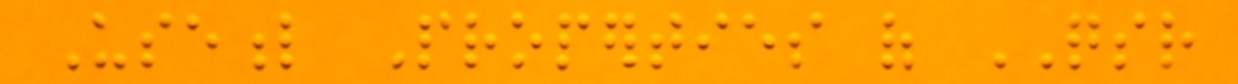Useful Properties of QSR
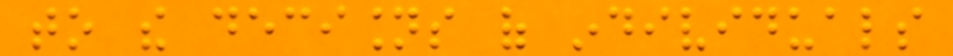to the decisions of individuals
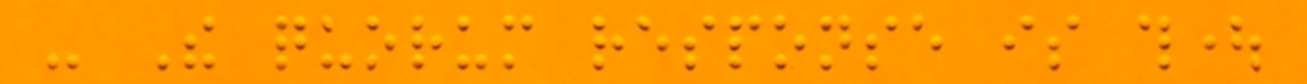- The quorum response is thought
